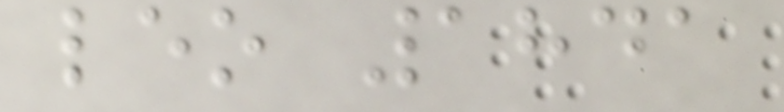leo 1841
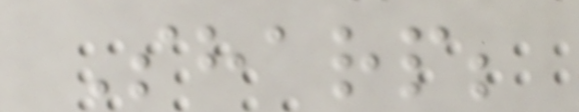Sharp;
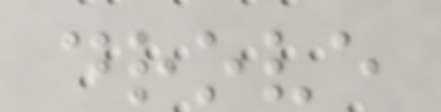drove
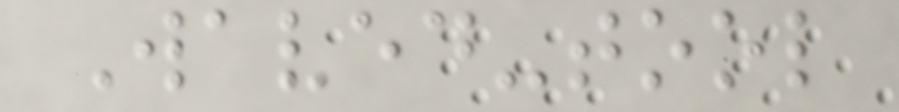Waved-tool
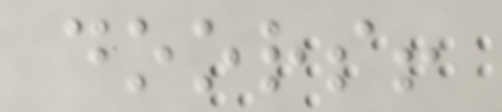doors!
